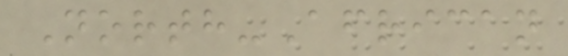North-African
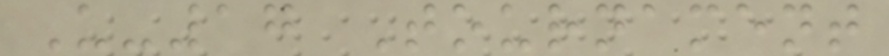U-17 Tournament
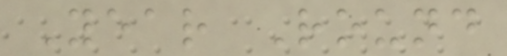Year Round
